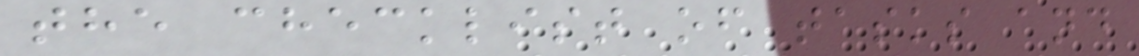the checklist of tasks and
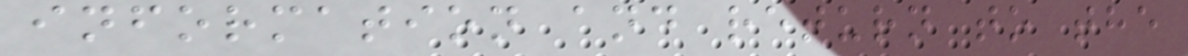information and return to the
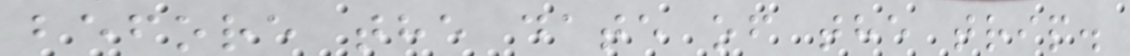before the date of the trip.
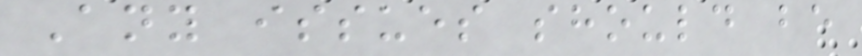Any issues should be
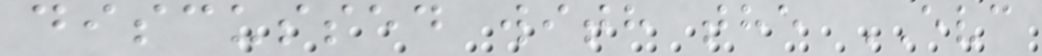discussed with the EVC
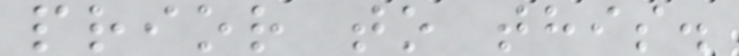prior to this.
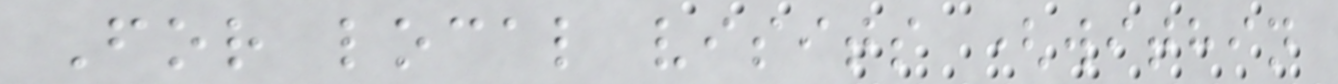For local visits (within
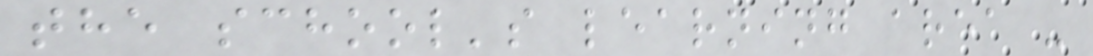the school's learning area -
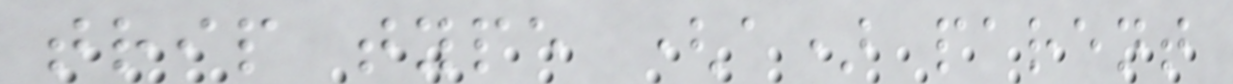trip type (a) parent
